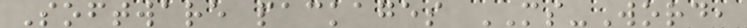Software packages MS-Word,
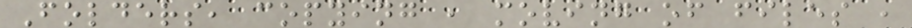Folders, copying , moving of files ,
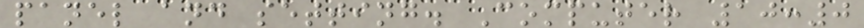panel and setting. Computer 10:0
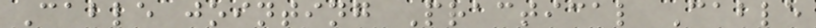Cable jointing Practical Cable
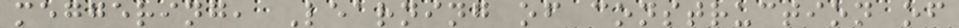meggering, Learning of construction of
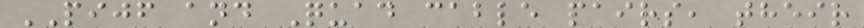PIJF and Quad cable pairs, their
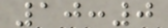10:0
